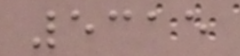5315
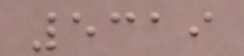5319
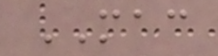MAC
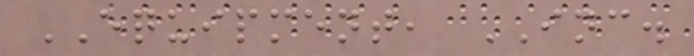EQUIPMENT, INC.
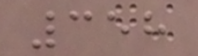358
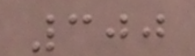300
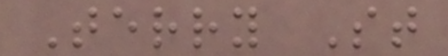Terry St
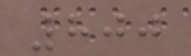800
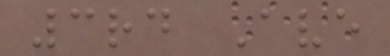3rd Ave
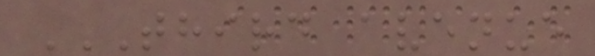THIRD AVENUE
